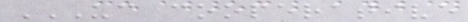UC COOPERATIVE
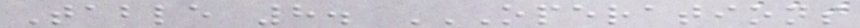Table 8. OPERATIONS
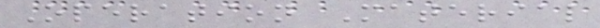Operation Material
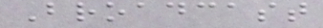Broadcast
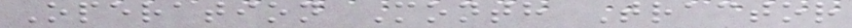Operation Month Tractor
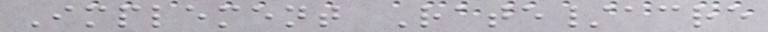Implement Rate/acre
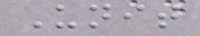Unit
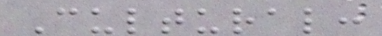Cultural:
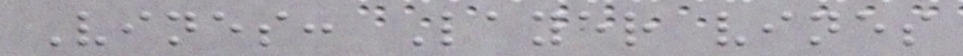Vines: Layer vines
